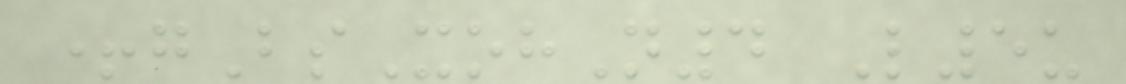+gBsXohN4 L5u
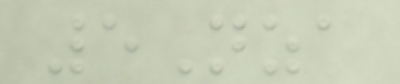5Nza
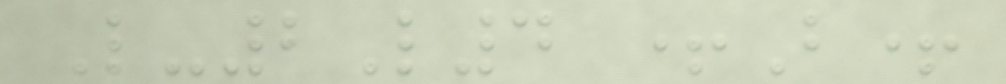L-2L4 +B+
